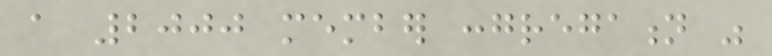a 2000 member congregation was
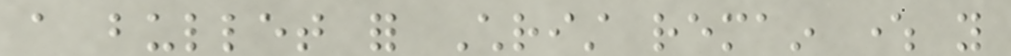a bullet for Christ remain where you
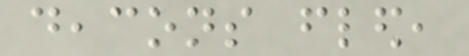deacons fled,
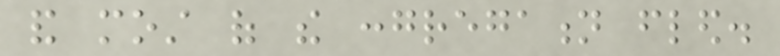and most of the congregation fled.
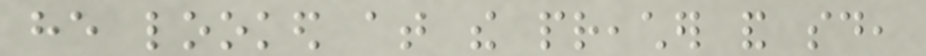he looked at the preacher and said,
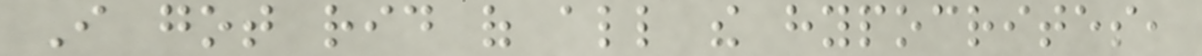I got rid of all the hypocrites,
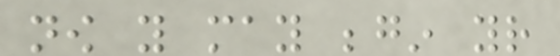now you may begin your
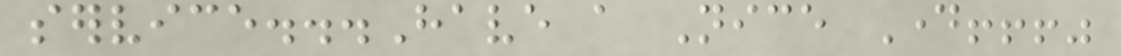service...Have a Nice Day!!!"
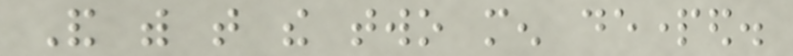And with that the two men departed.
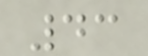43
